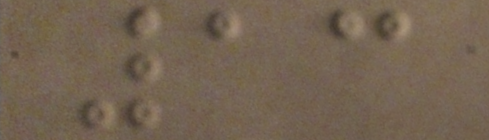13
